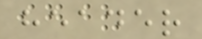header
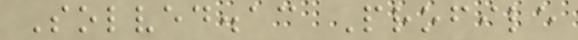Solved.ac Profile
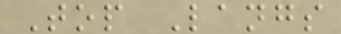Top Langs
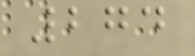274
